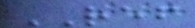REF
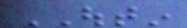OUTIN
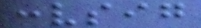convsig
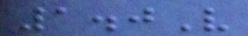1.0V
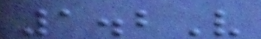1.2V
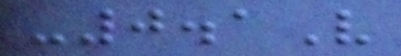-0.1V
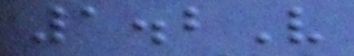1.2V
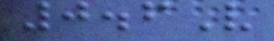0.6V
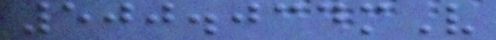500.034mV
